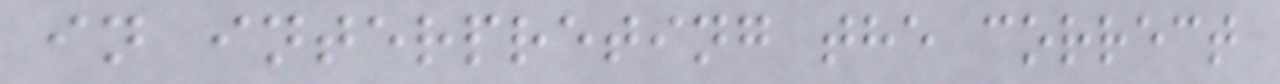in interpreting the correct
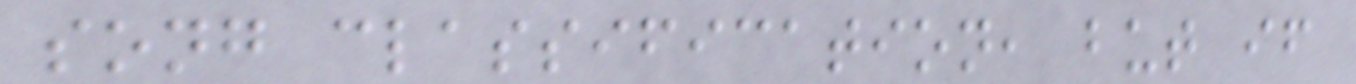song classification, but if
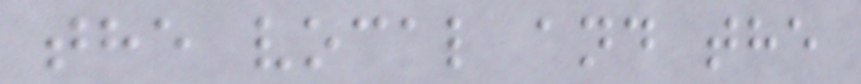the vocal and the
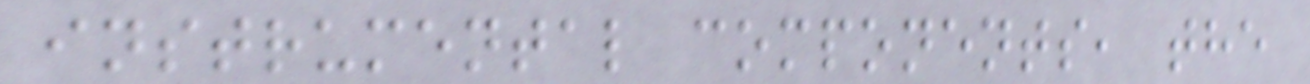instrumental components, the
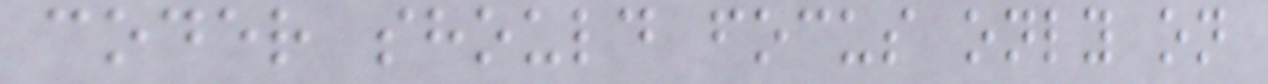coder should focus only on
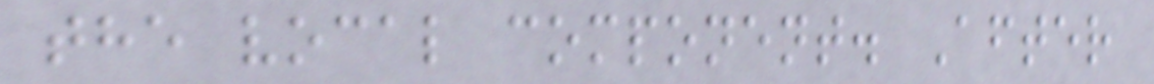the vocal component. After
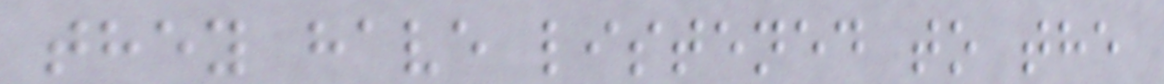they have listened to the
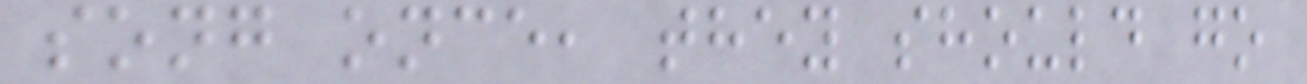song once, they should go
